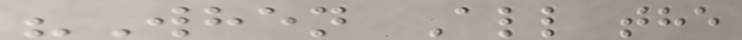"When All the
